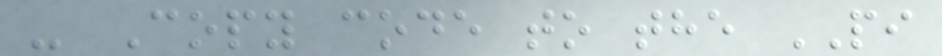- Copy code to the PI
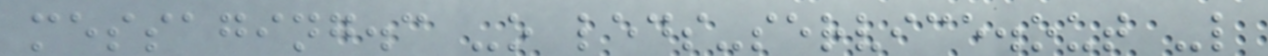messaging.c -o leds-service.out -l
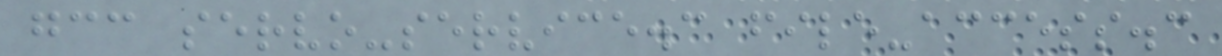gcc servo-service.c file-access.c
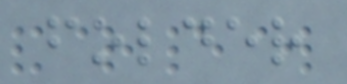folder
